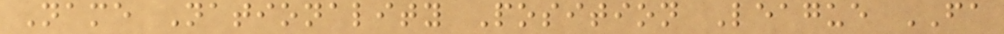Name Nationality Position League FA
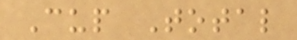Cup Total
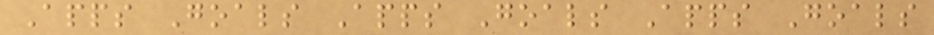Apps Goals Apps Goals Apps Goals
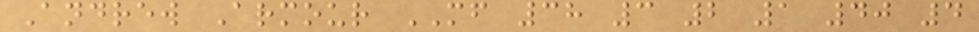Andrew Armour MF 38 3 2 1 40 4
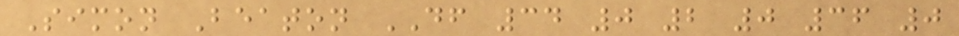Simon Beaton DF 34 0 2 0 36 0
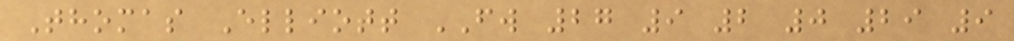Thomas Elliott FW 27 9 2 0 29 9
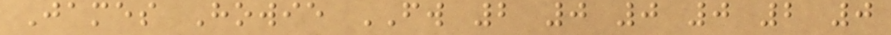James Howie FW 2 0 0 0 2 0
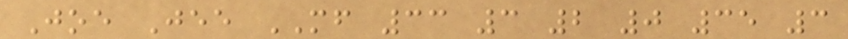Joe Jee MF 33 3 2 0 35 3
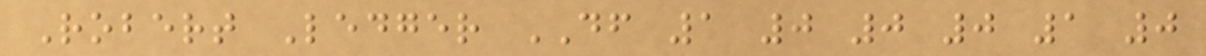Robert Ledger DF 1 0 0 0 1 0
